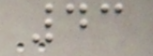43
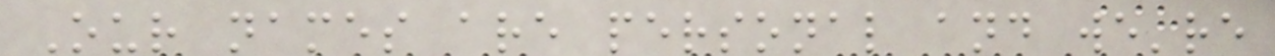Our names are personal and we're
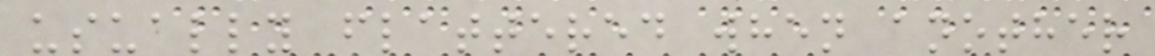usually flattered when another
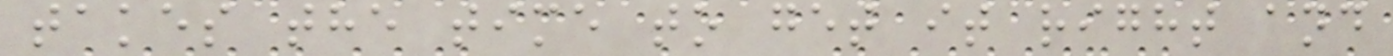takes the time to get it right and
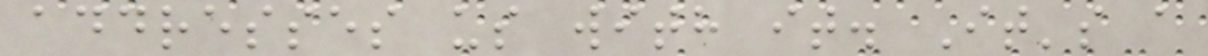addresses us with it. It's a
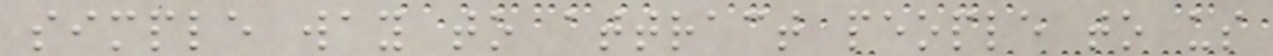simple way to attract people to us
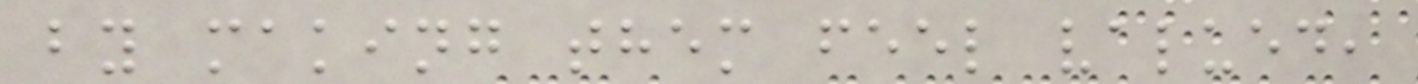by making them feel valued,
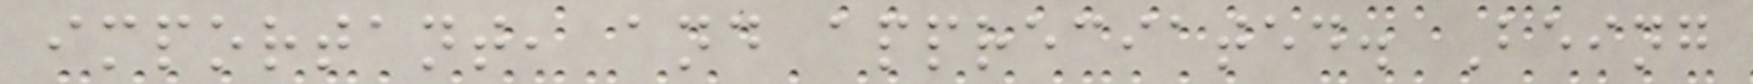important, and appreciated. Being
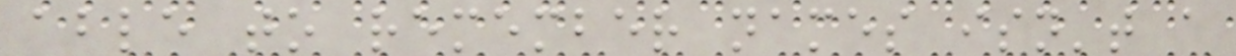able to remember names isn't a
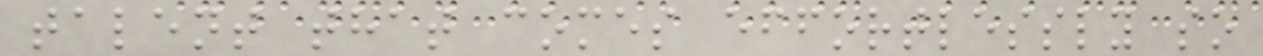talent that comes effortlessly so
